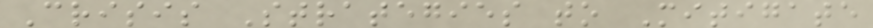Crisis Strategies to Mitigate
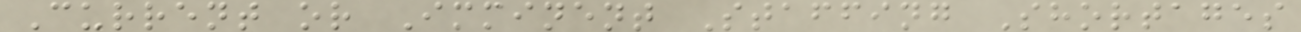Current or Imminent Staffing Shortages
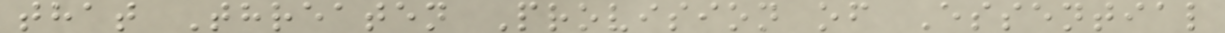that Threaten Provision of Essential
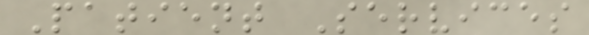Patient Services
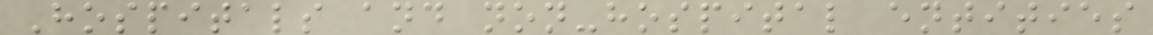Hospitals and non-hospital entities
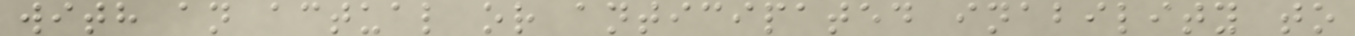with an actual or anticipated inability to
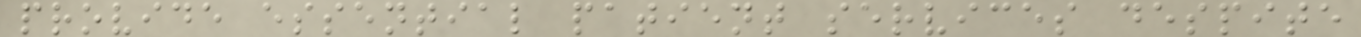provide essential patient services despite
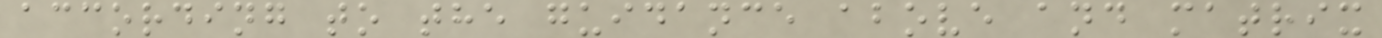according to the guidance above and matrix
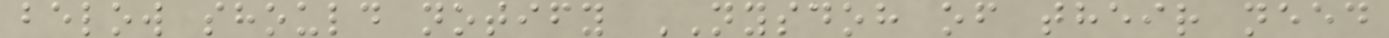below should notify NYSDOH of their need
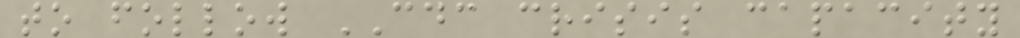to follow CDC crisis capacity
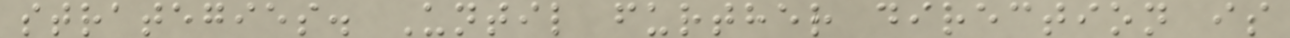strategies. Until further direction is
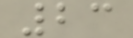23
